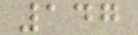147
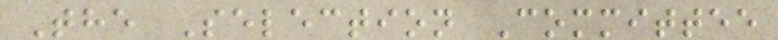The Selection Committee
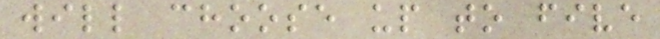will choose up to five
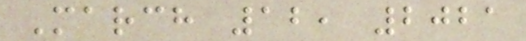March 12, 2021
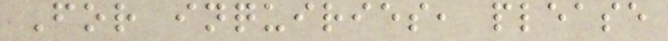For inquiries, please
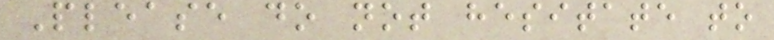Please do not hesitate to
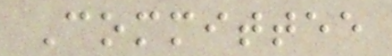Committee
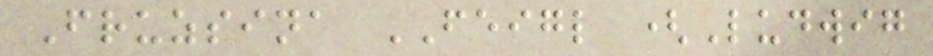Fruzsina FEIGL (Ludwig
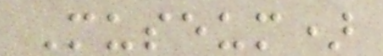Museum)
